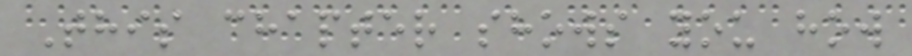This chapter shows you how
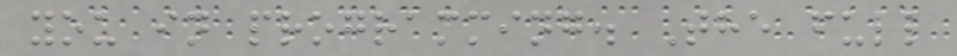you in programming. The full
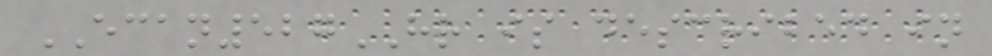ECAN527HR is described in
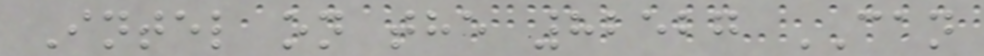Intel on the 82527 CAN
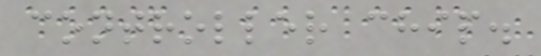controller chip.
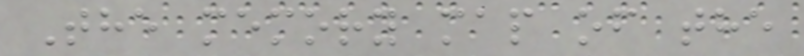The memory map of the
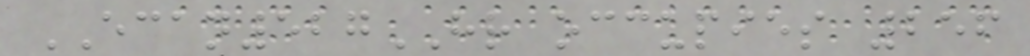ECAN527HR occupies 256
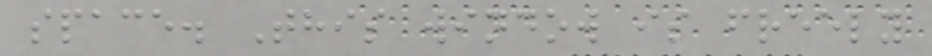space. This window is freely
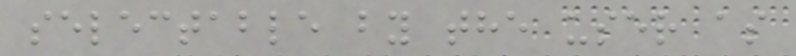selectable by the user as
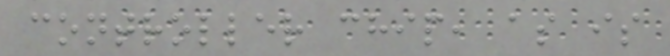controller chip, as is
